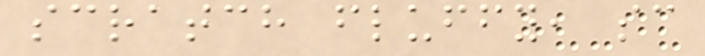scratch fluffy, sc
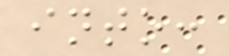into:
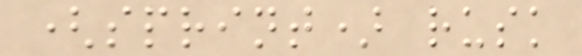(sprint) rusk
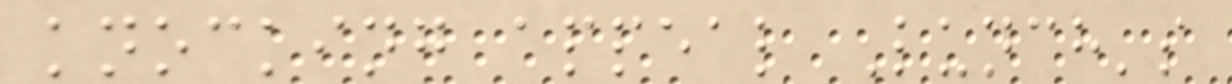knocking appeal Lunch's
